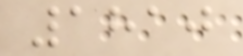1810
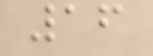16
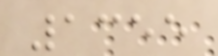1355
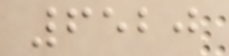6520
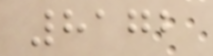8172
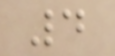4
